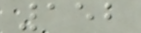152
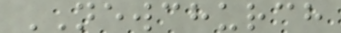NEWCHURCH
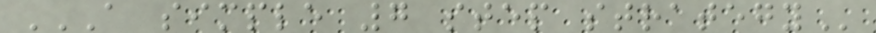A SIMPLE 7 STEP STRATEGY
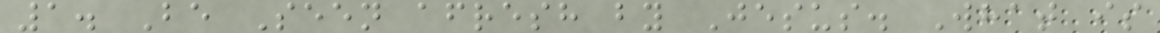1. Be Seen afresh by Jesus. What is
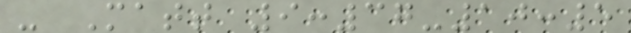- Matt 9:37-10:5
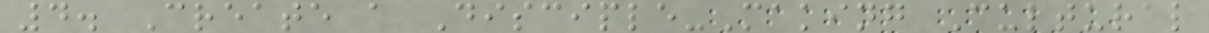4. Create a Disciple-Making Cultural
